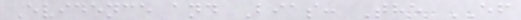Evidence and Bias: The EF
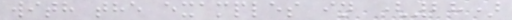with the examples in (28)
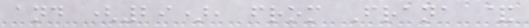and (29), from Frana &
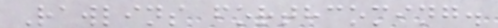Rawlins forthcoming.
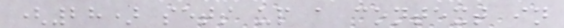(28) sets up a context in
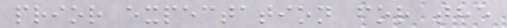prior expectation for the
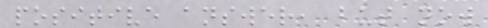positive answer, but now
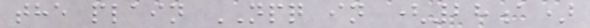the plain NPQ in (28a)
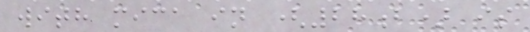with mica in (28b) is
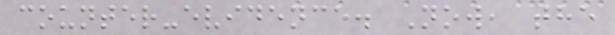counter-evidence. Now, the
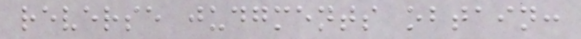reverse judgments obtain:
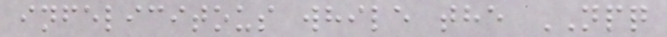infelicitous while the NPQ
